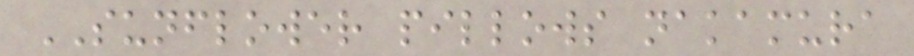SUNFLOWER pillows nakamura
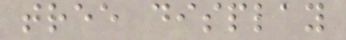tree display
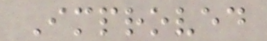Improved
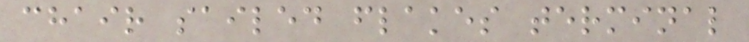chair sailed flakes terminal
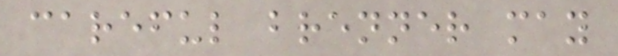careful brenner may
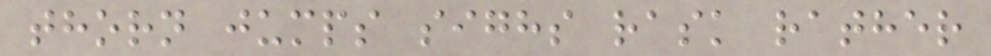thorn jumps sighs rask rather
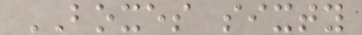BOXES sixty
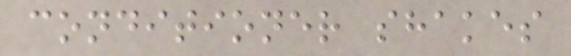conditioner shakes
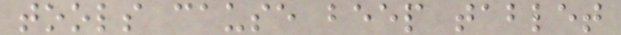tools cause beep tablet
